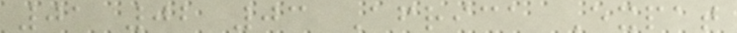01 02 03 Africa Expat
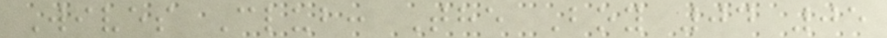Wives Club: The Boy 04 05
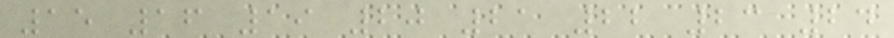15 16 19 20 21 22 23 24
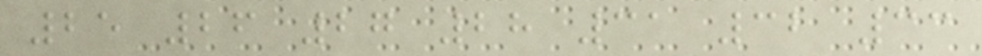25 26 27 28 31 32 33
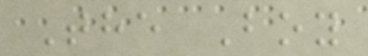The Boy
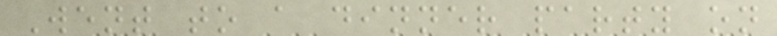Went to a dinner party on
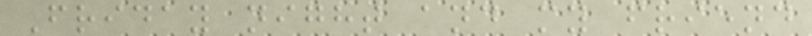Friday night and my friend
